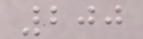200
